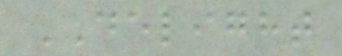DELIGHT
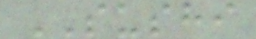SUSHI
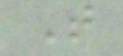T
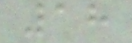18
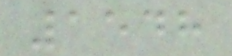1548
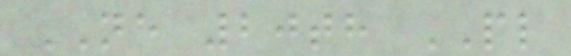NE 20th PL
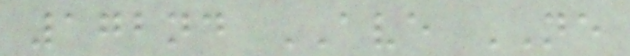172nd AVE NE
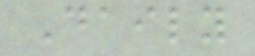Daily
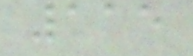115
